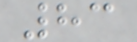83
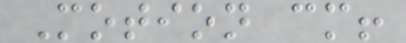Motion cm!
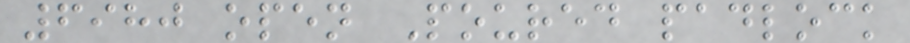6980 open Poured padlock
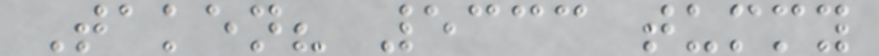Taken? 5333 tummy
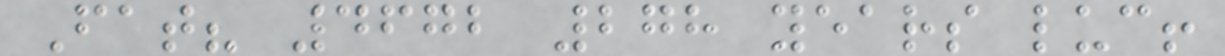Fat? 4672 278 years luc!
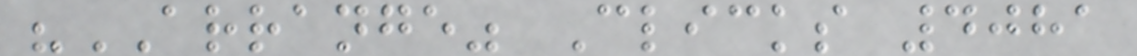"ARRANGE" Clicks 4081
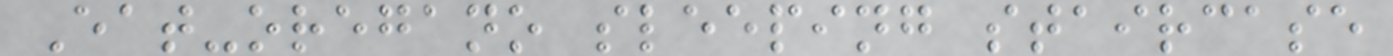Eat-oregano sleeping staircase
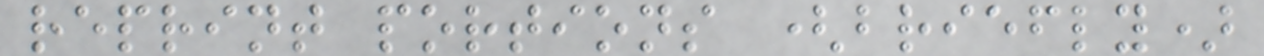reprint portions (briefly)
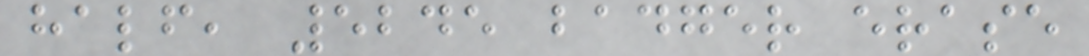half, 5245 badger erase
